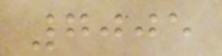7005
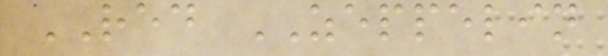RED ZEPPELIN
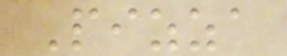Pizza
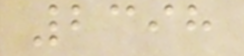2398
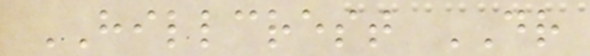HILLCREST DR
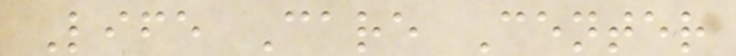Life Care Center
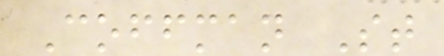Coffman St
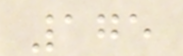175
